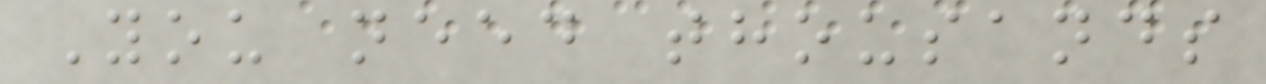You need thousands
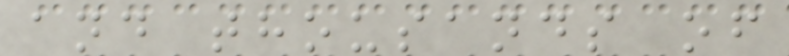and thousands of
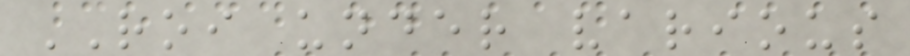ROI under various
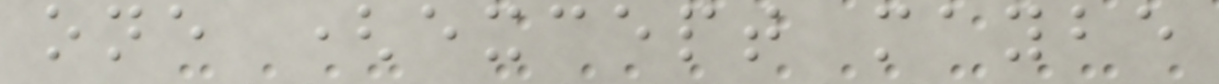one (except maybe
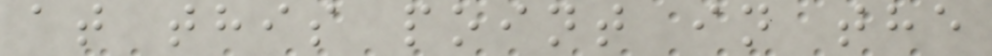at this point in the
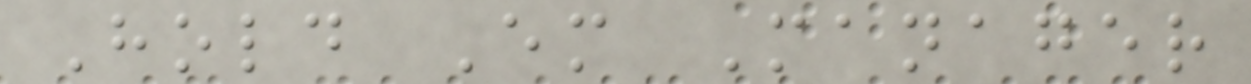Hold Em Manager
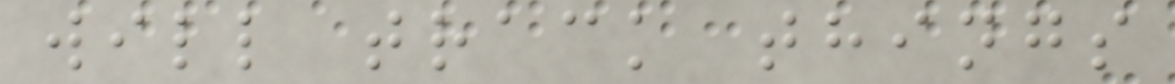will track things
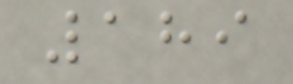189
